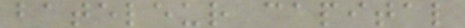bateleur capital
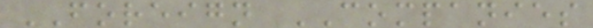FOREIGN COMPANIES
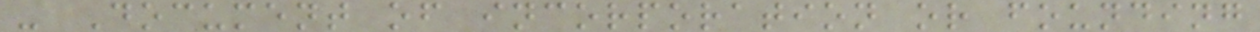- Document of incorporation or founding
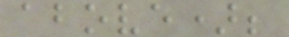above);
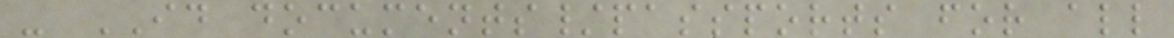- ID documents/passports for all
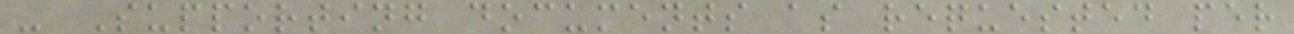- Supporting documents as requested per
